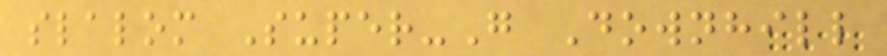slalom Super-G Downhill
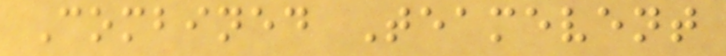Combined Teamevent
